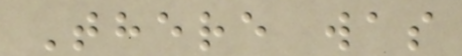There was
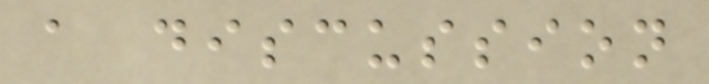a discussion
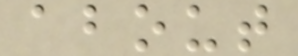about
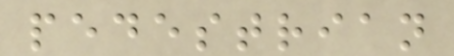pedestrian
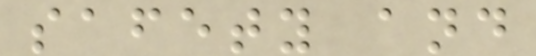safety and
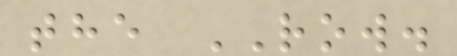the ROW.
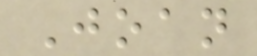Joan
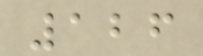126
